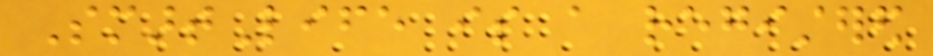SmartLife is a registered
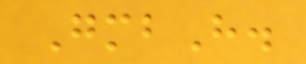GmbH.
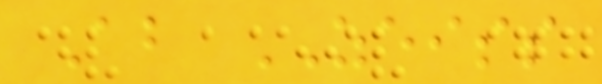About ZEISS
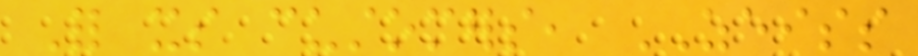For its customers, ZEISS
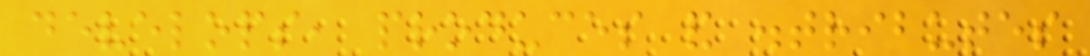develops, produces and distributes
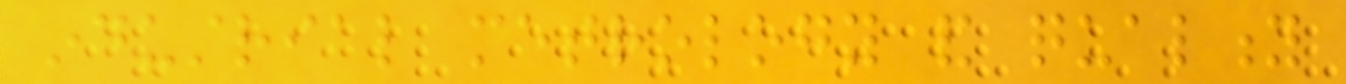industrial metrology and quality
